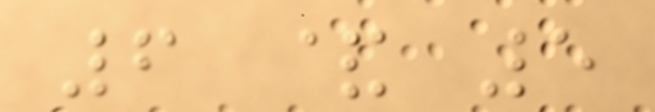6 & 5
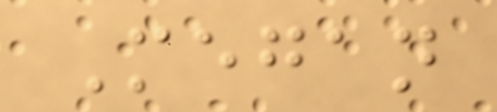Megan
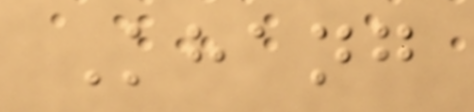Khang
